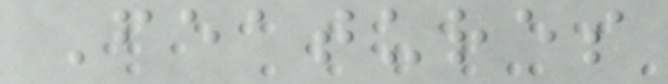Features
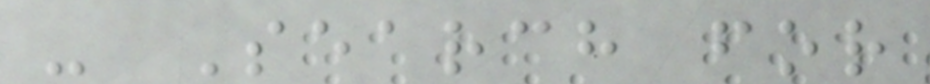- Search for
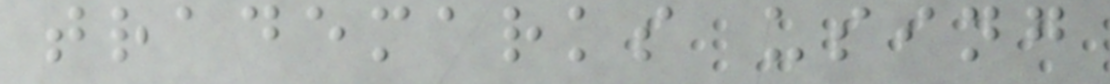trademarks using
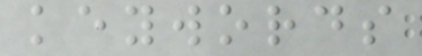keywords
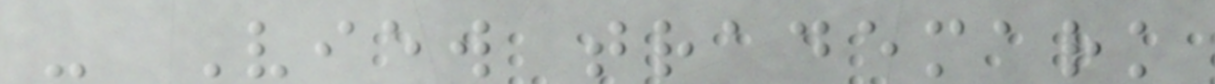- View trademark
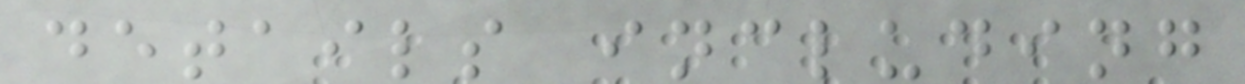details including
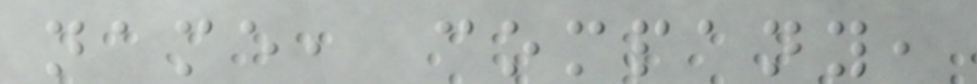name, company,
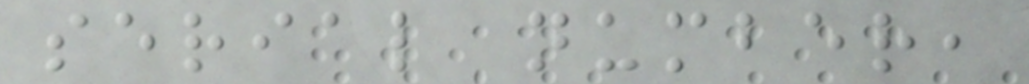serial number,
